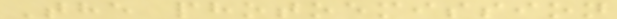The photoemission
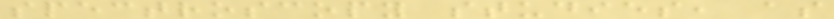spectroscopy studies, as
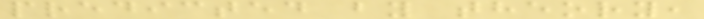predicted by theory,
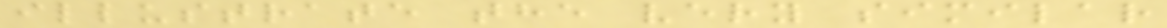illustrate the very similar
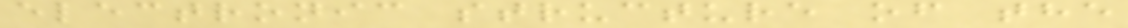electronic structure of the
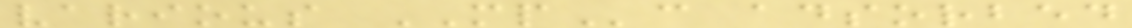various MPc adsorbed
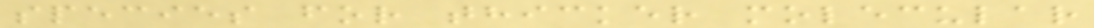species for thicker molecular
